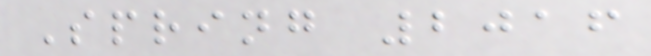Spring 2016
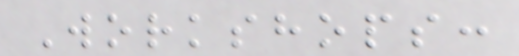Workshops:
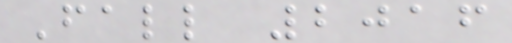Fall 2016
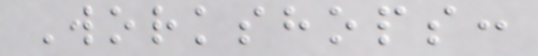Workshops:
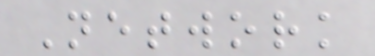Network
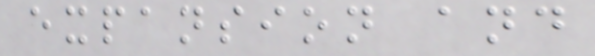expansion and
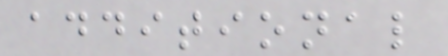additional
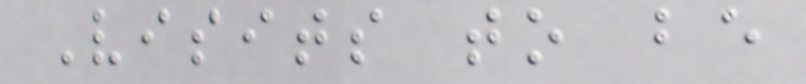Visits to be
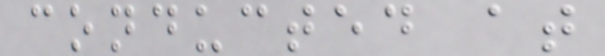conducted at
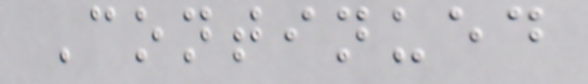Continued
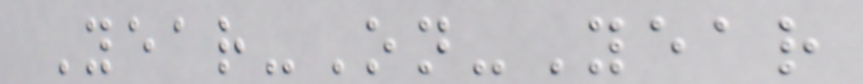Year-On-Year
